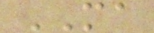MA
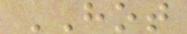HOT
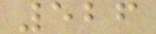526
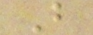B
